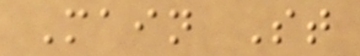Main St
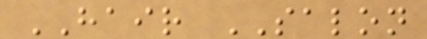HAIR SALON
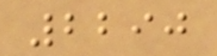2290
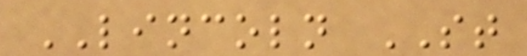LINCOLN ST
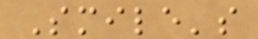Smile's
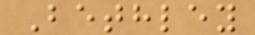Bethley
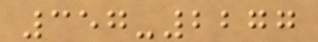357-2277
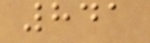841
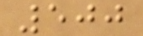500
